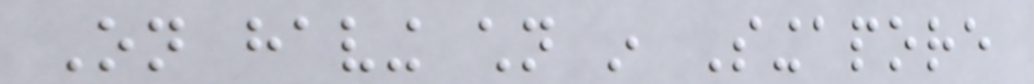On having children in Singapore
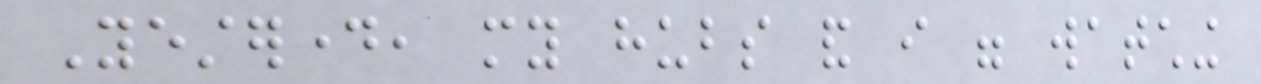Yesterday, my hubs and i were watching
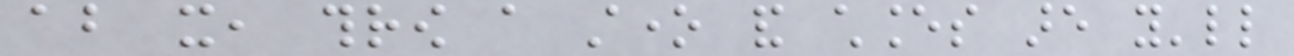about it, throw a stone and chances are you'll
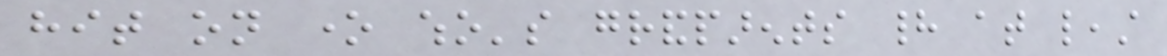hit on one who's grandparents had at least
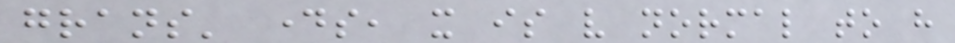grans' days, it is very normal to have
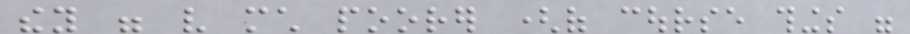they were very much poorer (of course things were
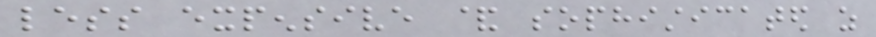less expensive & sophisticated as
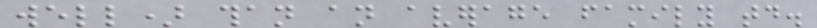well) than an average family today.
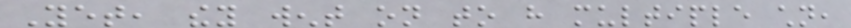Yet, they went on to have multiple children,
